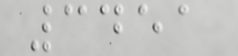3451
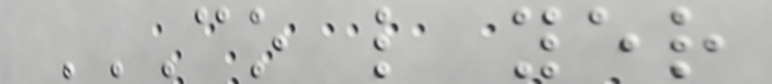CO L YER
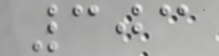303
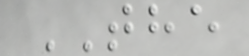THE
